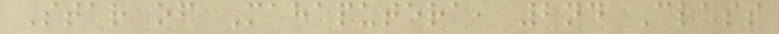Star of Mahaputera, 2nd Class
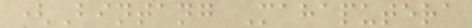(Bintang Mahaputera
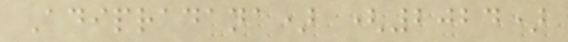Adipradana) (2024)
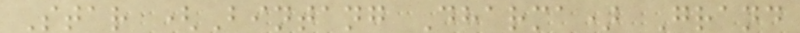Star (Bintang Dharma) Grand
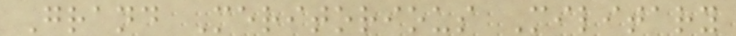Grand Meritorious Military
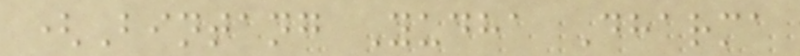(Bintang Yudha Dharma
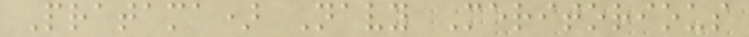Pratama) Navy Meritorious
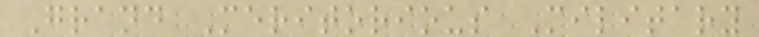Grand Meritorious Military
